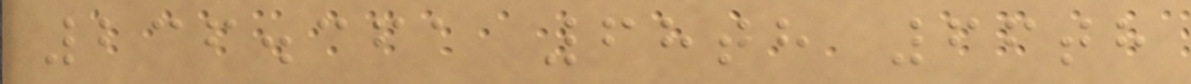236.361 68th 66th
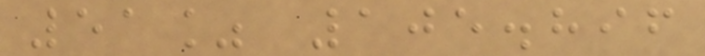51% 105.896
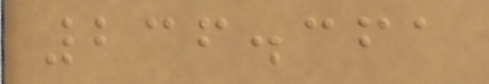236.361
